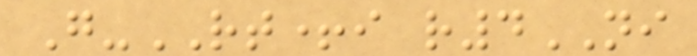G-RT+i r4NI
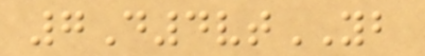7D4vtYB
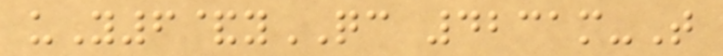uY6&yQC 4231m-T
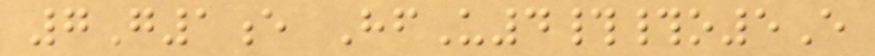7G1e HfU4##o5E
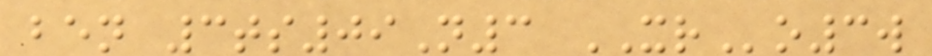ben 3ts09N3 XRo3w
